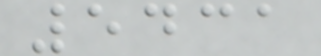5431
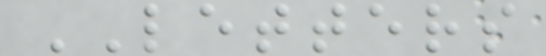LETTERS
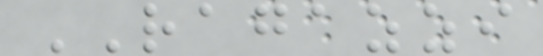RAGAZZI
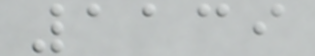1139
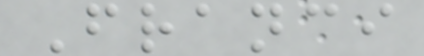Franci
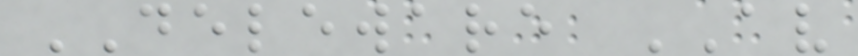DELEWARE AV
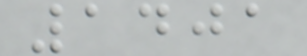1401
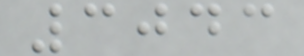3043
